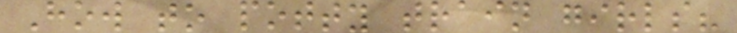How to potty train girls?
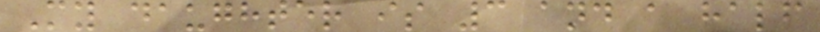My daughter is 3 and a half
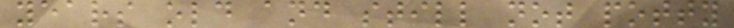years old and still not potty
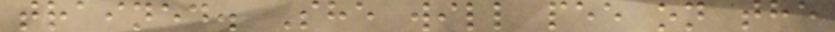trained. She will pee on the
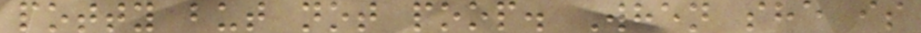potty but not poop. When she is
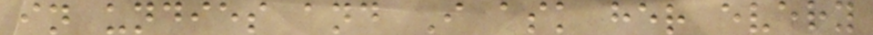in undies and I ask her every
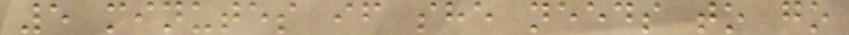5 minutes if she needs to go
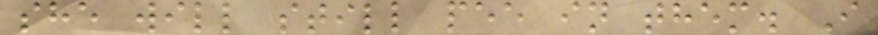she will still pee in them. I
